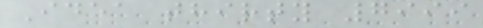Idea thirty 7999
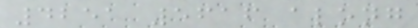4251 5616 along
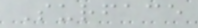Surface
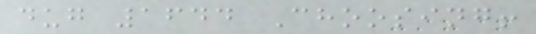dug 1644 Choosing!
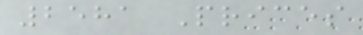2581 Prices
